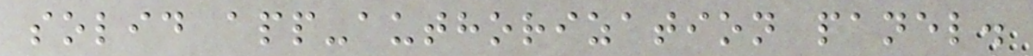solid app-authorization panel.
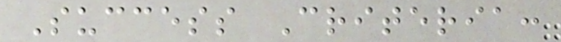Success Criteria:
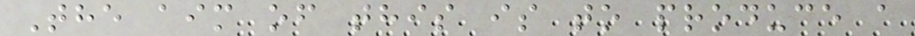The aim of this is to produce a
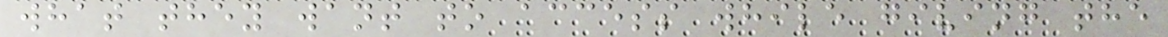what they want to access while giving the
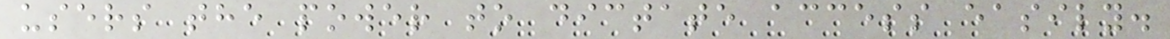users the power to dictate access easily.
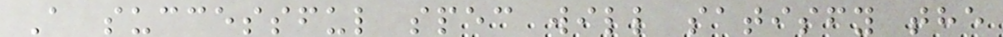A successful spec will satisfy the
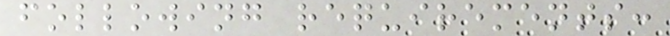following requirements:
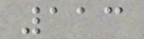113
